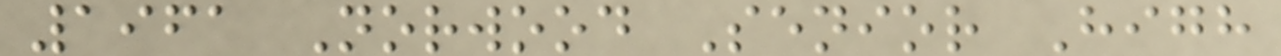1961 Norwood Senior High
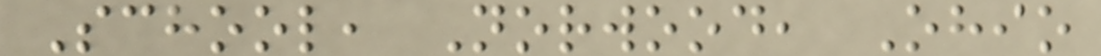School, Norwood, Ohio
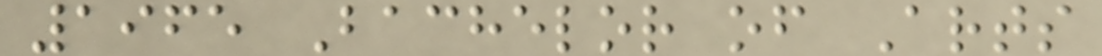1965 Bachelor of Arts
